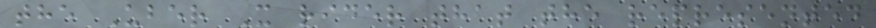the Uber X rider that the represented
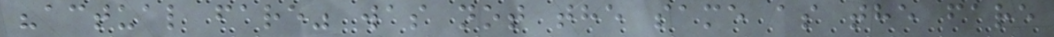"actual fare" was not the same as the fare
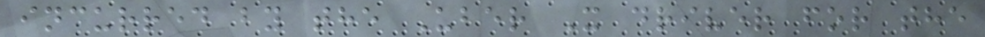incurred by the Uber X driver for the
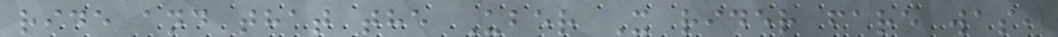ride and that the Uber X rider fare was,
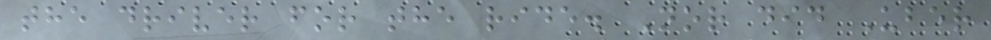the driver for the ride. Nor did Uber
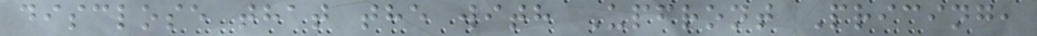disclose that the with Upfront Pricing,
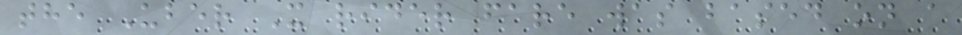the Uber X rider fare was based on a
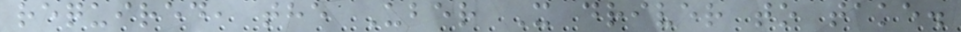required, the Uber X driver to take.
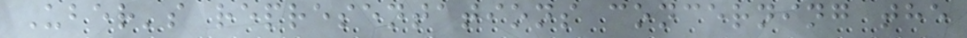Uber's representations concerning the
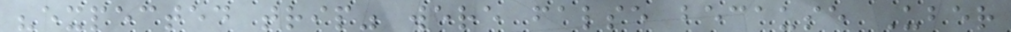"expected trip" were false because Uber
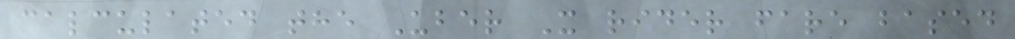calculated the Uber X rider fare based
